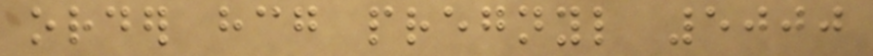order hcg pregnyl 5000
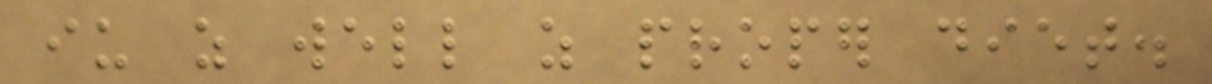iu as well as proper diet.
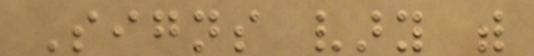Signs vary with
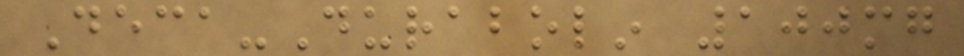Deca-Durabolin 100mg
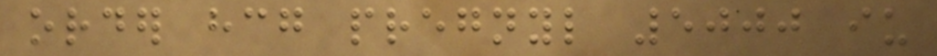order hcg pregnyl 5000 iu
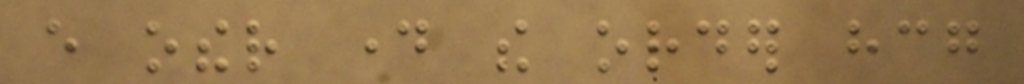every other day the order hcg
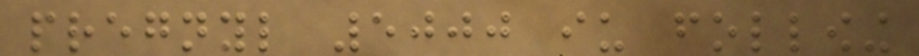pregnyl 5000 iu following
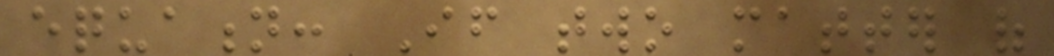equation: If two matter of
